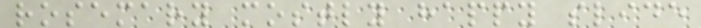rosemary mostly happy slide
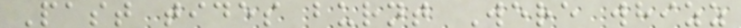Past tides burnt Were whizz
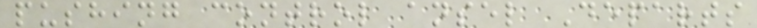pushing control ansel Departs
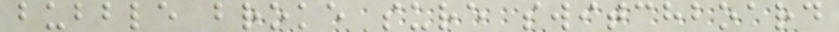bubble broke sure switchboard
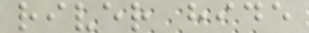river hide
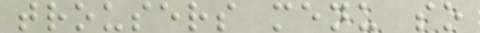trousers menu so
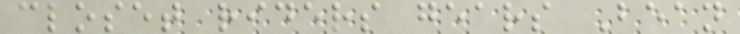closet riders gears Bean
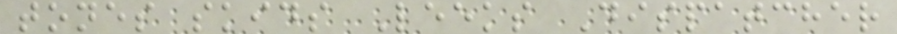tones skids Leeks Dispatcher
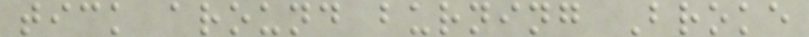tick around burning Broke
